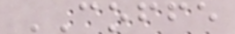COFFE
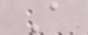A
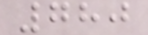780
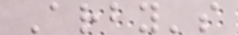Arby's
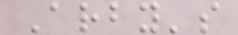Arby's
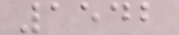1542
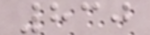830
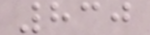830
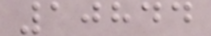10844
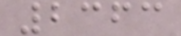2363
